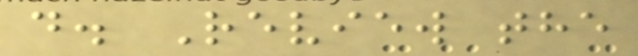d. Review the
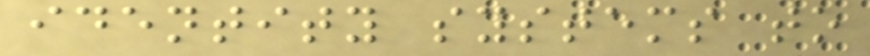identity systems to
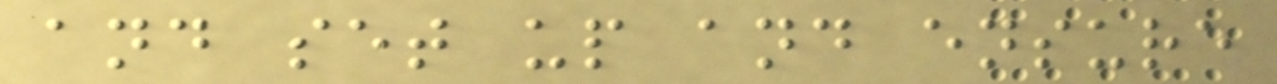and set up and ensure
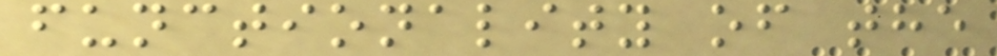functionality of the
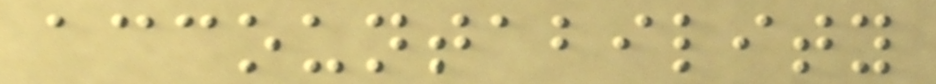accountability
